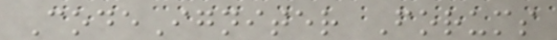CodeIgniter Forums
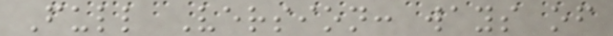Full Version: ways of
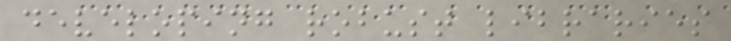developing robust libraries
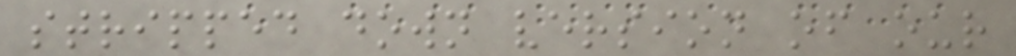stripped down version of our
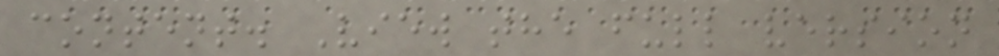content. View the full version
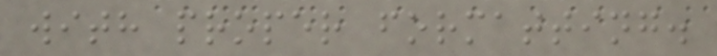with proper formatting.
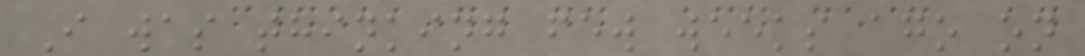I was thinking few weeks ago on
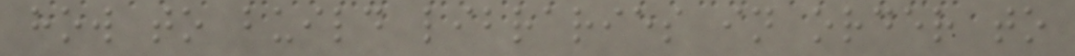how to build libraries in order to
